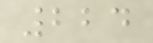224
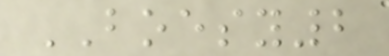BOESY2
